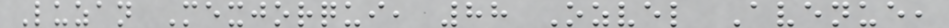Luzan Mexjorqui, 88 Ozvel Avenue,
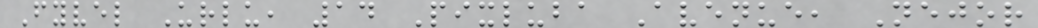Fyvel Urlu, 14 Pixluba Avenue, Nejor
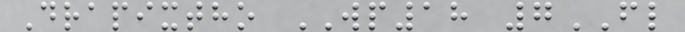Drapixtho WP18 7FL
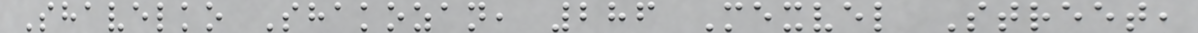Shavelko Shakozan, 286 Mexvel Street,
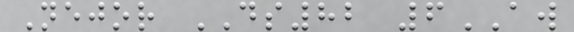Nejor DS82 6AW
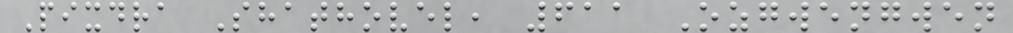Pixdra Shathovel, 611 Ozgwengwen
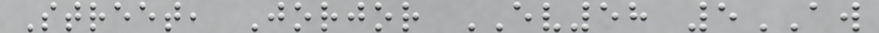Street, Jorjor EV58 5AW
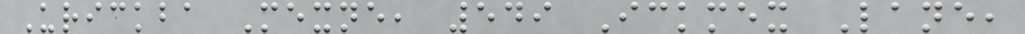Urickba Mexne, 549 Ickmex Lane,
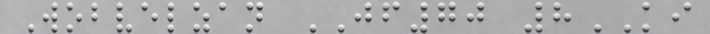Wobvelzan JF70 8KI
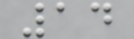14
